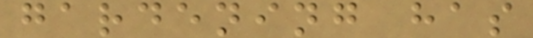gardening has
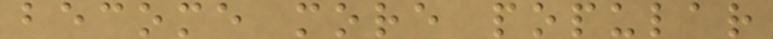become more popular
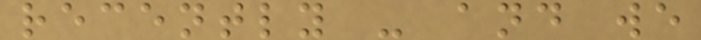recently - and we
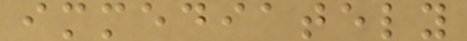immediately
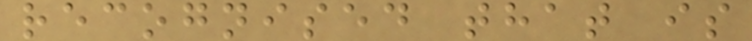recognised that is
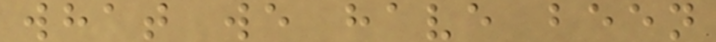what we have been
